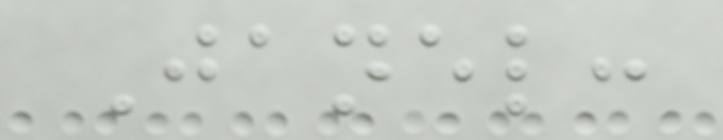Janel:
